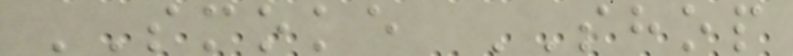SMOKE SHOP
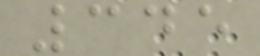345
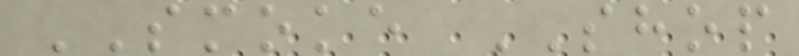SMOKE SHOP
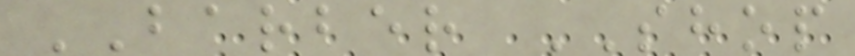BARBER SHOP
